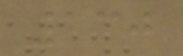130
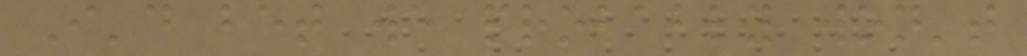I'd bet we probably won't
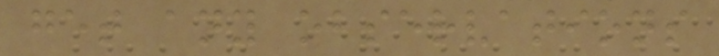get any observations
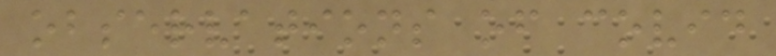observations of covid
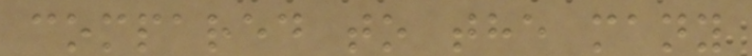compared to the many
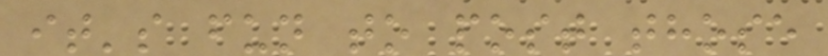it's fun to post those
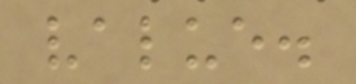value.
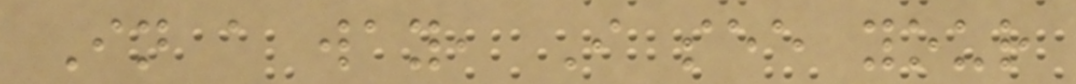In a way, I see your
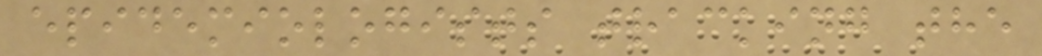epidemiologists tracking the
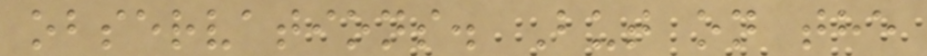observations. But on the
